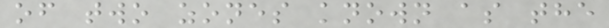of two zones known as the
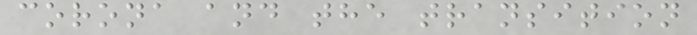corona and the transition
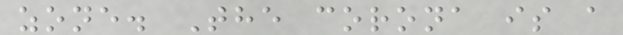zone. The corona is a
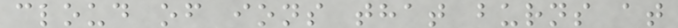cloud of ions that burns at
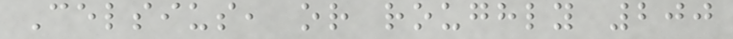Celsius, or roughly 200
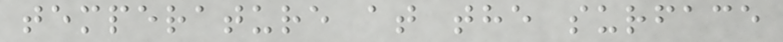temperature at the surface
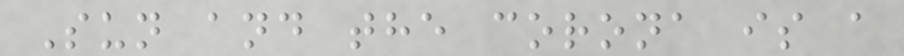Sun and the corona is a
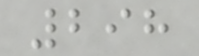298
